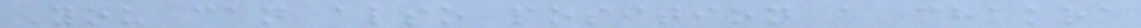You can also position a chakra
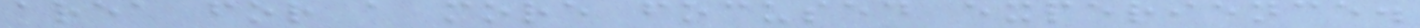area for a more focused experience.
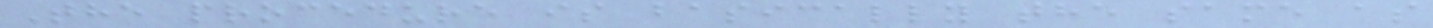The procedure is basically the same as
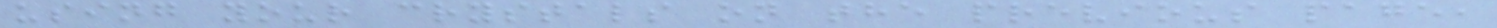using your crystals on the previous page,
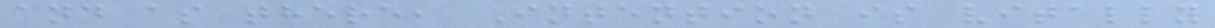and as there, Intention is vitally
